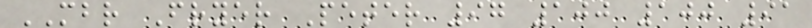MBR Fryer Peter 97 100 100 91
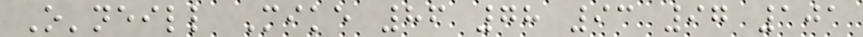O'neill Mike 86 78 93 97 101
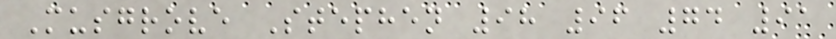Musgrove Stephen 98 96 74 91
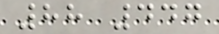88 447
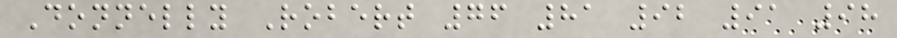Donnelly Robert 76 81 92 91 98
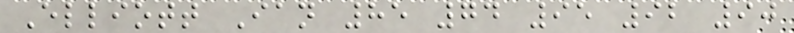Elliott Ian 85 74 95 92 90
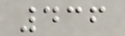436
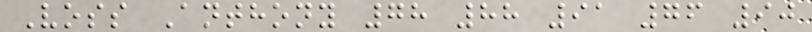Voss Anthony 78 88 91 76 90
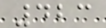423
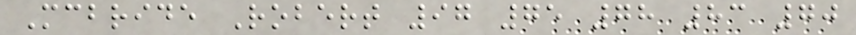Mcbride Robert 97 75 78 83 70
